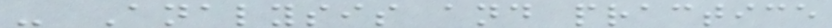- Analysis and practice
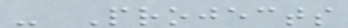- Projects
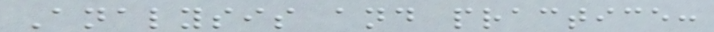Analysis and practice:
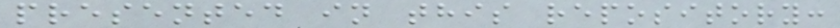presented in this repository:
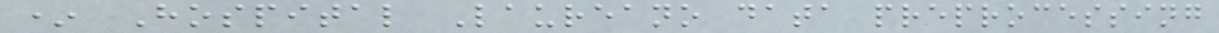* Hospital Laureano data preprocessing
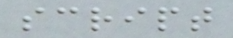script
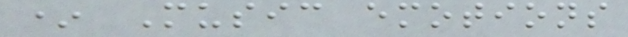* Music emotions
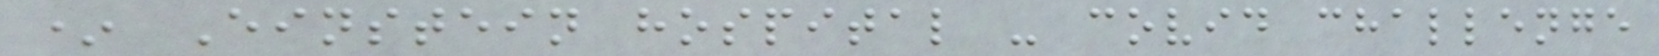* Einstein hospital - covid challenge
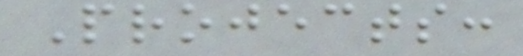Projects:
